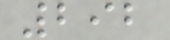292
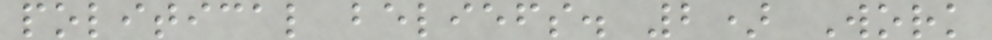political beliefs. 2) Work
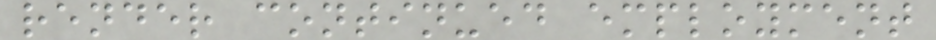render continued employment
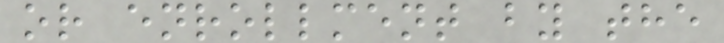or enrollment by the
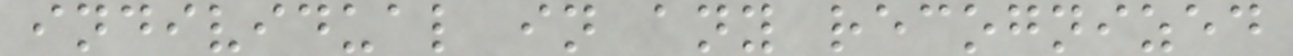individual in any recognized
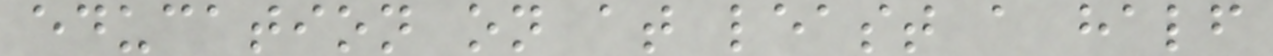education on at least a half
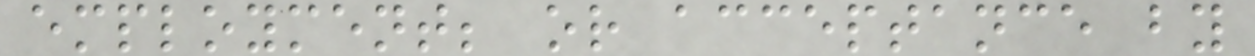employment; or acceptance by
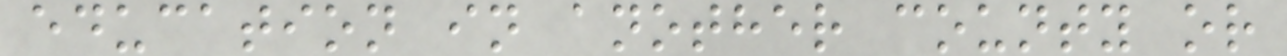education in another county or
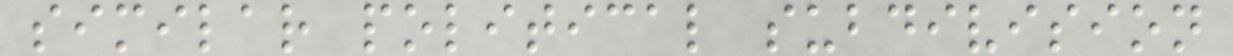similar political subdivision
